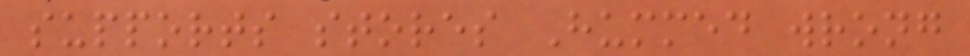supports stores Hummed wrong
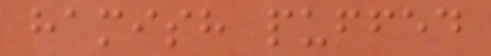hamish puffed
